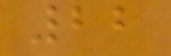22
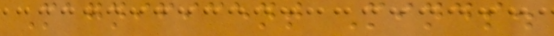Magnificent Minds.
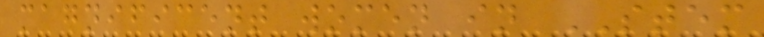magnificent women in STEM
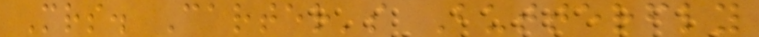Mrs. Carter's Butterfly
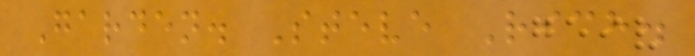Garden. Steve Rich.
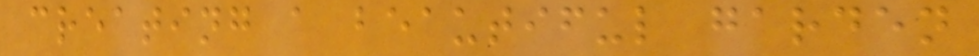creating a beautiful garden
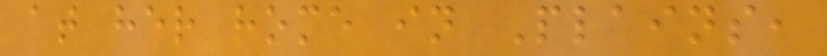at her home in Plains,
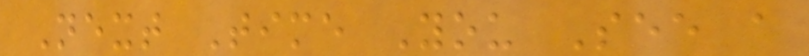Next Time You See a
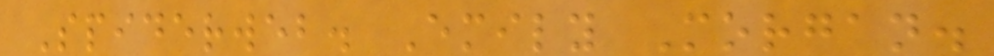Spiderweb. Emily Morgan.
